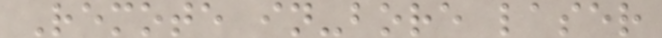Remote in-bore laser
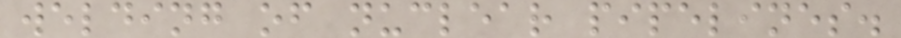welding of nuclear pipelines.
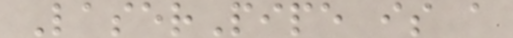LaserPipe is a
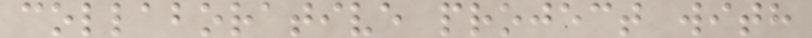collaborative project with
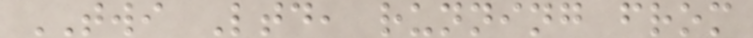TWI Ltd, running from
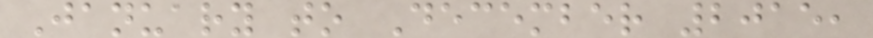January to December 2015,
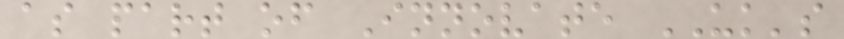as part of Innovate UK's
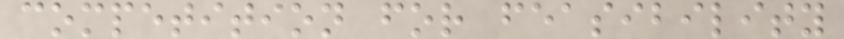competition for feasibility
